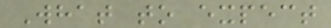What to expect
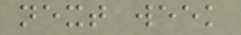next week
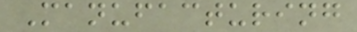Manufacturing
